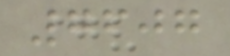7607
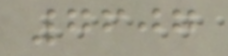7607
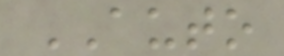AUTO
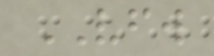VFW
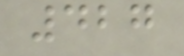427
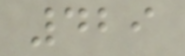429
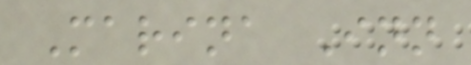Marina Inn
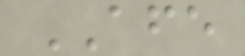AFE
